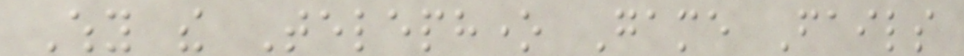Why the Telephone Game Fails
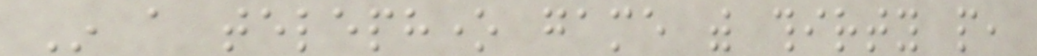In a telephone game with thirty people,
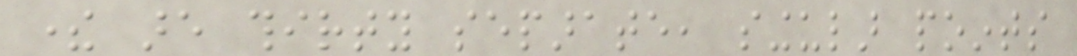there are thirty separate, singular points
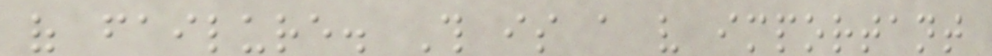of failure. This is a very important
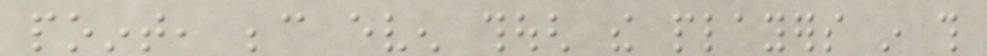point, because even though the players in this
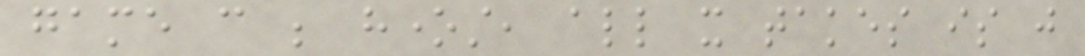game can be honest, all it takes is just
